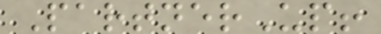PartnerUp!
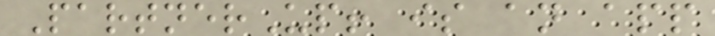PartnerUp! is an app
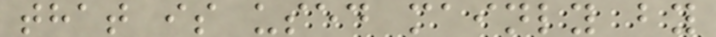that is used mainly by
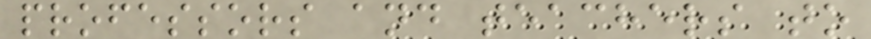professors and teachers to
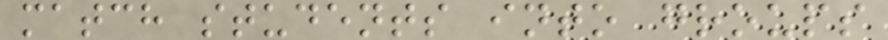match students into groups
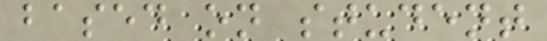based on student
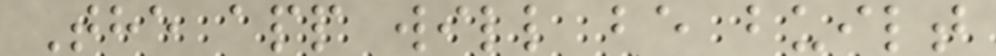The app will be built
